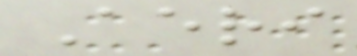Aeri
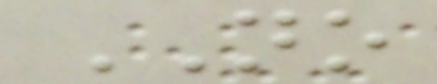NO
